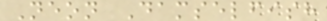Neon Damselfish
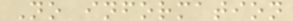No information
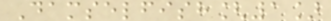Damselfish[1]
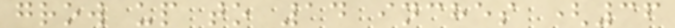grow up to 14 inches (36
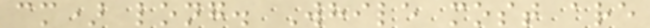cm) long. While most are
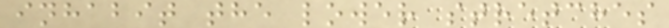inhabit the lower stretches
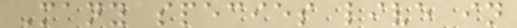Many species live in
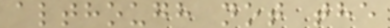although not the
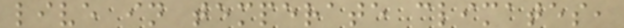live in temperate climates,
